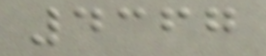4367
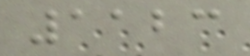1123
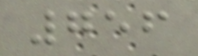756
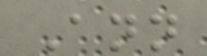Ann
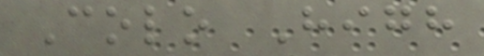Colo High
